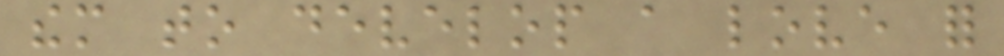them to develop a love for
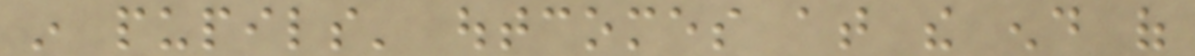in pupils' outcomes at the end of
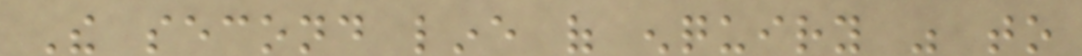The second line of enquiry was to
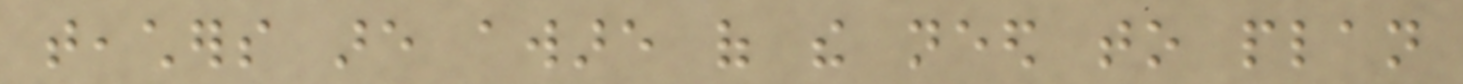teachers are aware of the need to plan
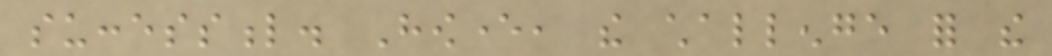successful. However, the challenge for the
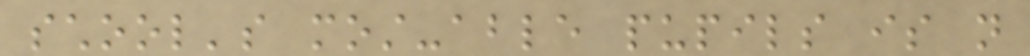school's most-able pupils is not
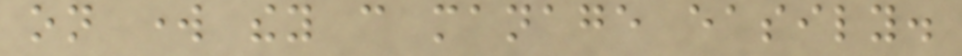on work they can manage easily.
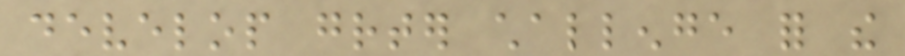develop greater challenge for the
